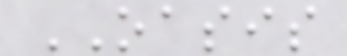OASIS
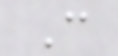C
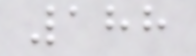188
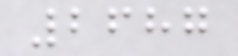2687
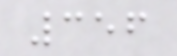356
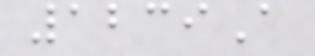1239A
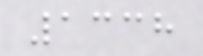1338
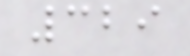329
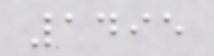1495
